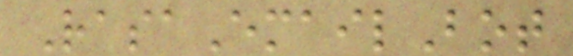RasaEmailBot
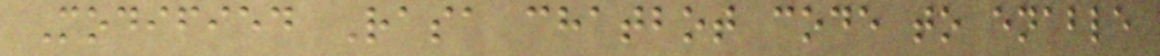Modified Rasa chatbot code to enable
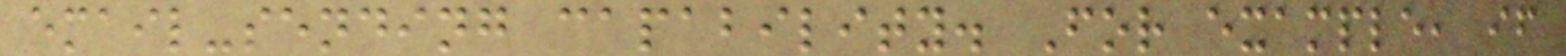email-sending capability. For example, if
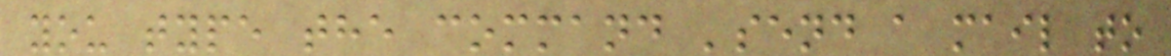you type the command 'send a mail to
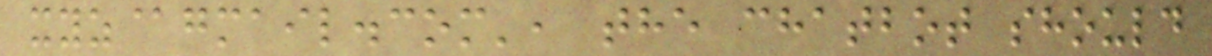xyz@gmail.com', the chatbot should
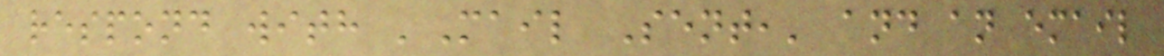respond with 'Mail Sent,' and an email
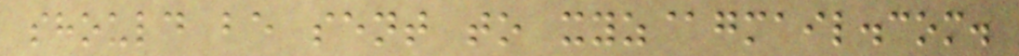should be sent to xyz@gmail.com.
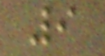9
